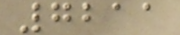7211
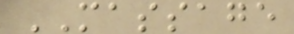MASSAGE
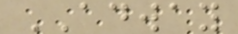ADWAY
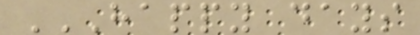HAPPY DAYS
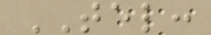TEL:
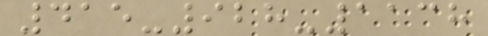415-928-1138
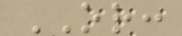OR:
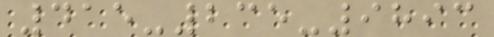415-235-9893
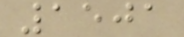1501
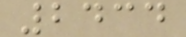2434
